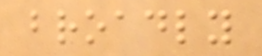broadly
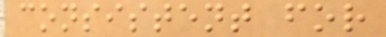consistent for
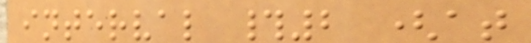interval #2 (at
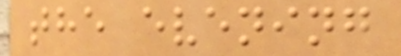the evening
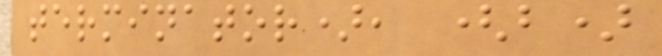terminator), (b)
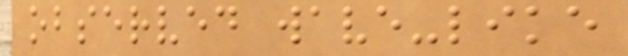observed wave-like
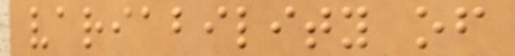variability of
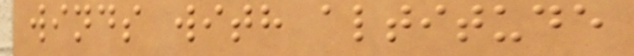winds with altitude
